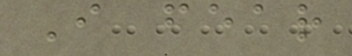I fear
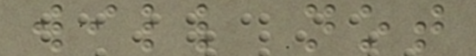will not
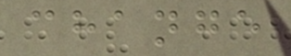change
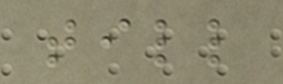till
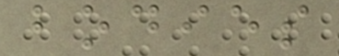bodies
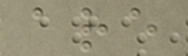are
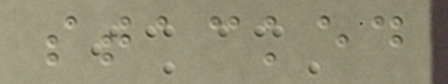stacked
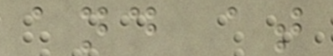and at
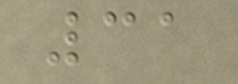31
